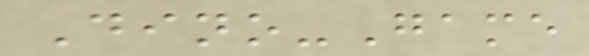Dino-Game
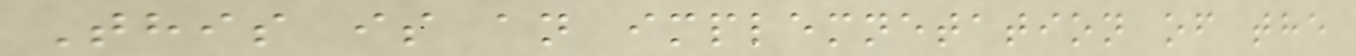This is an implemnetation of the
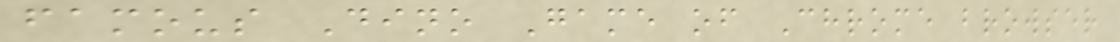famous Dino Game of Chrome browser
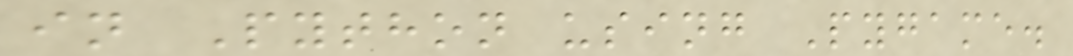in Python using Pygame.
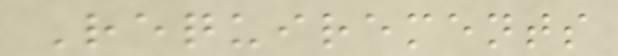Requirements
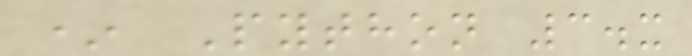* Python 3.x
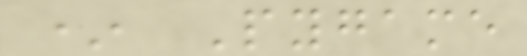* Pygame
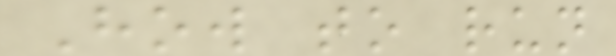How to run
